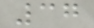37
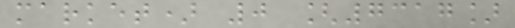market) 0 [7317]
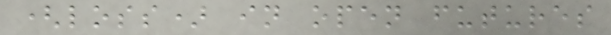(loss) in open futures
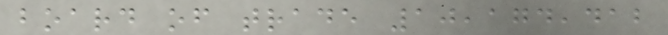board of trade 10,174,412
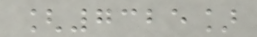[7325]
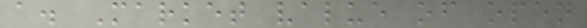a. Market value of open
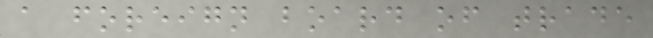a foreign board of trade
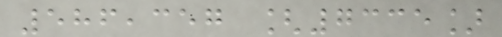586,357 [7335]
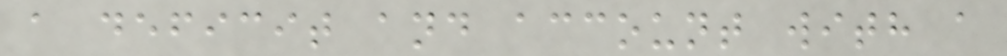a deficit and account with a
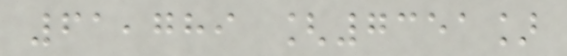61,789 [7351]
